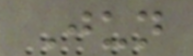Jun
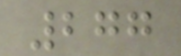277
